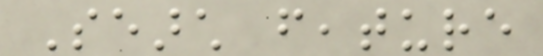Search feature
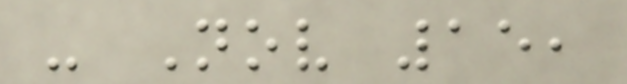- Nov 15,
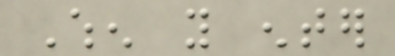When you enter
